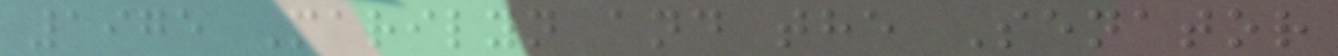1975 Marilyn and the Senator
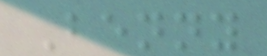Benny
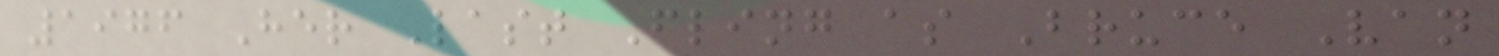1976 Her Last Fling as Bruce Van
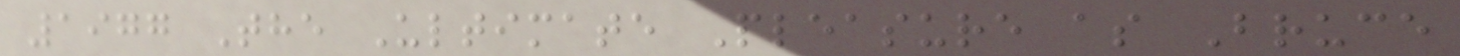1977 The Ultimate Pleasure as Bruce
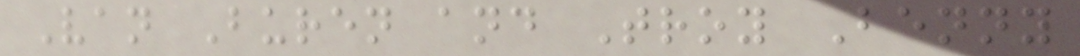Van Buren and Troy Benny
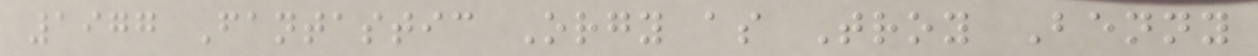1977 Fantastic Orgy as Troy Benny
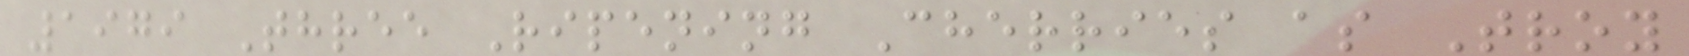1979 Three Ripening Cherries as Troy
